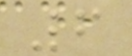6
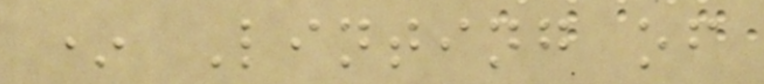* Linting of
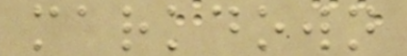markdown
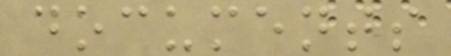documents
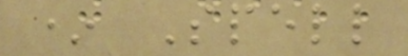* Spell
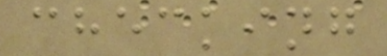checking
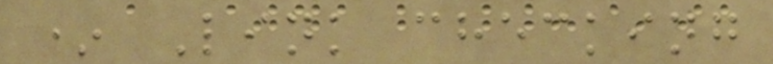* Link checking
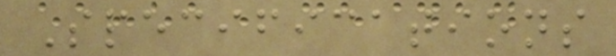Specifications
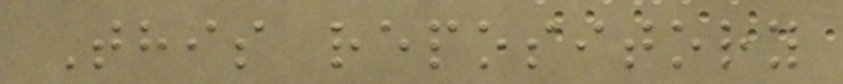This repository
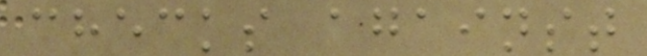checks against
